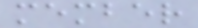member
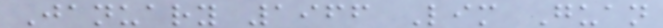January 1966 Lim Guan
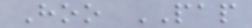Hoo PAP
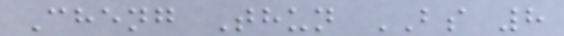Cheng Thun BS 8
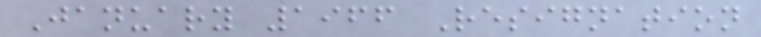January 1966 Resignation
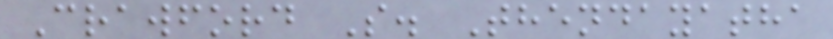Crawford S. Thendayatha
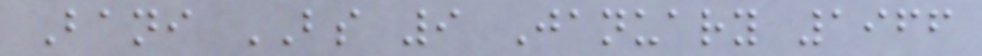Bani BS 9 January 1966
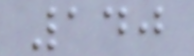140
